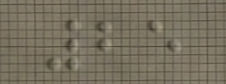25
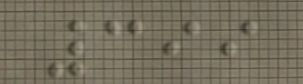399
